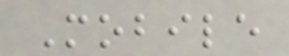Mobile
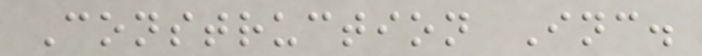Construction Inc.
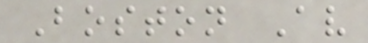Boston Av
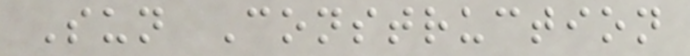Sun Construction
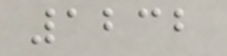1232
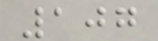107
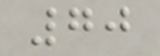70
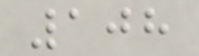108
